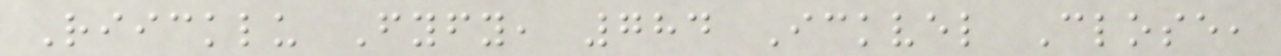Riicklu Fyfy, 784 Ickvel Close,
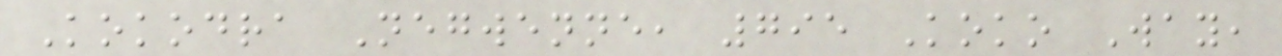Kokodra Negwenne, 795 Koko Way,
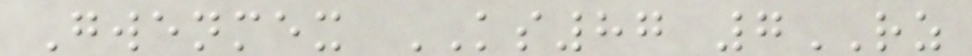Gwenmex KS87 7RZ
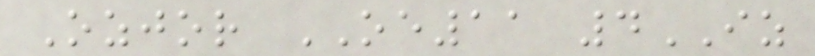Ozjor OE11 4IZ
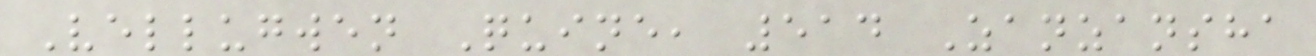Vellugwen Quine, 514 Zanzansha
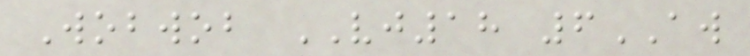Wobwob VJ18 6AW
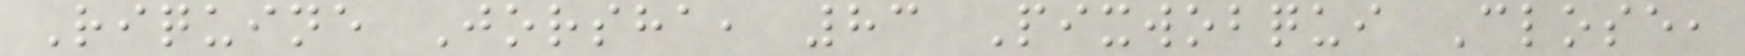Riquine Jorsha, 83 Pixwobqui Close,
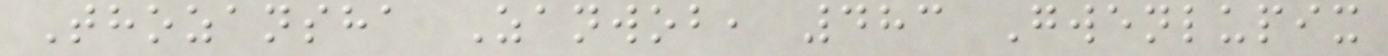Thozansha Zanwob, 483 Gwenlupix
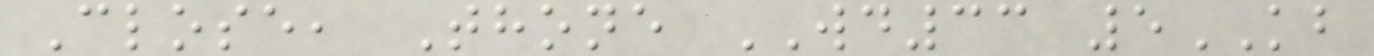Close, Thone WD33 5KB
